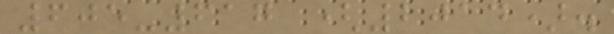605-617 (2014).
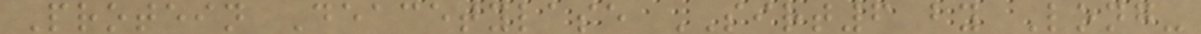Protein Deacetylase SIRT6 by Long-
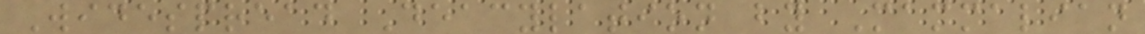Widespread Deacylation by Mammalian
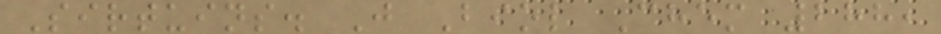Sirtuins. J Biol Chem 288,
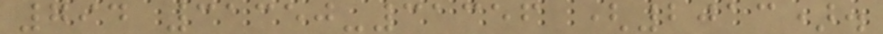794 31350-31356 (2013).
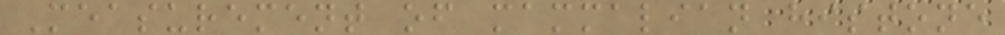Measurement of mammalian histone
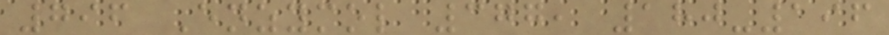796 Enzymol 377, 180-196
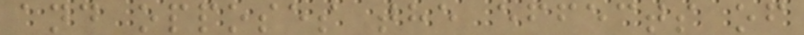and opposes the effects of
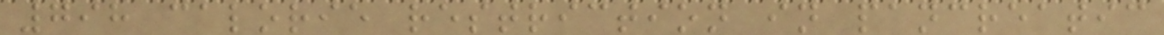798 calorie restriction in pancreatic
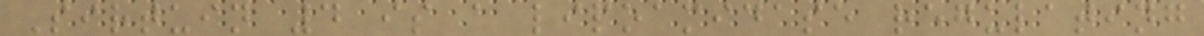Sirtuin 4 is a lipoamidase regulating
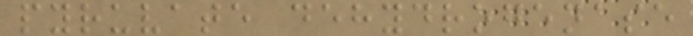pyruvate dehydrogenase
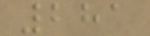281
